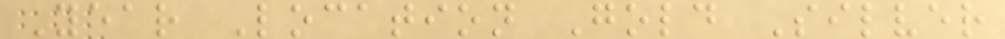Year Location Gold Silver
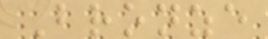Bronze
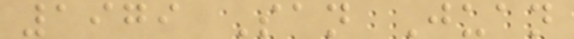1979 San Juan
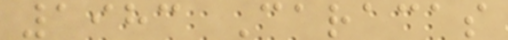1983 Caracas
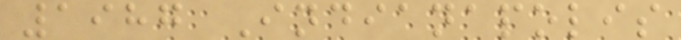1987 Indianapolis
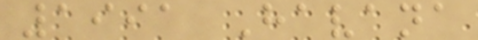1991 Havana
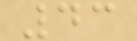43
